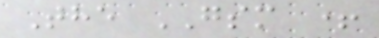The GSM +
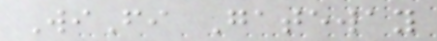WiFi Gateway
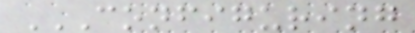CONFIGURING
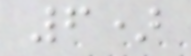6)
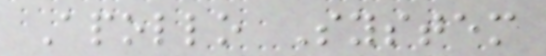Apollo System
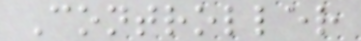Controller
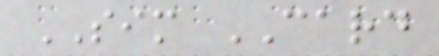SIM CARD
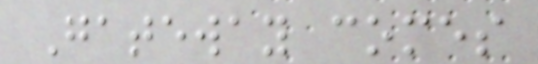Gateway comes
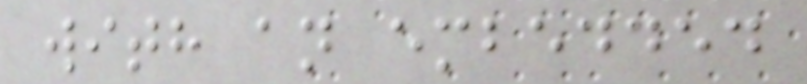with an embedded
